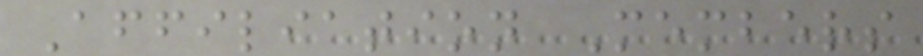Affiliation Members
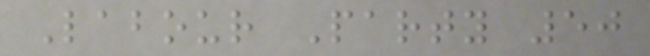Labour Party 50
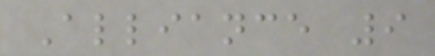Alliance 9
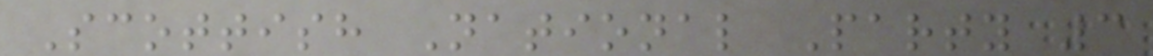Scottish National Party 3
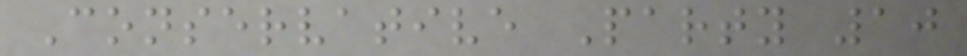Conservative Party 10
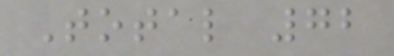Total 72
